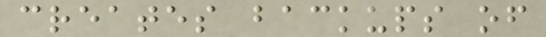creates backups of
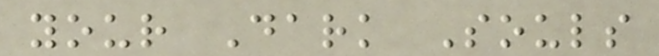your Dark Souls
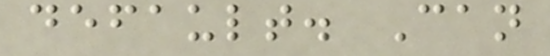default. Can
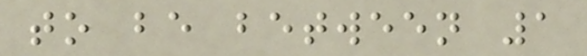to be between 1
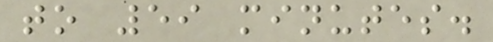to 59 minutes.
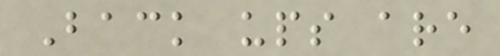Back ups are
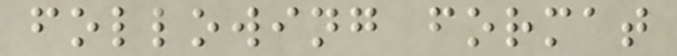following format
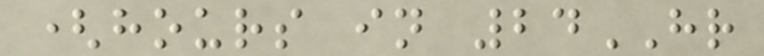(hours in 24HR
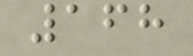168
